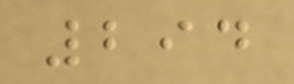294
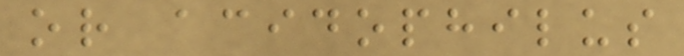or acidophilus
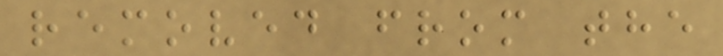removed from the
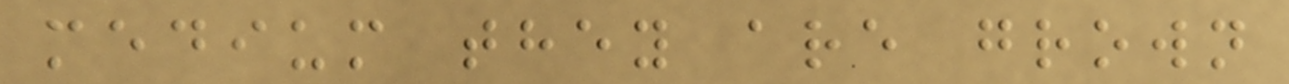medium they are grown
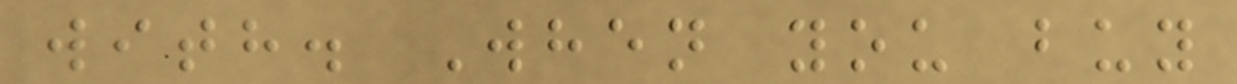with. When you buy
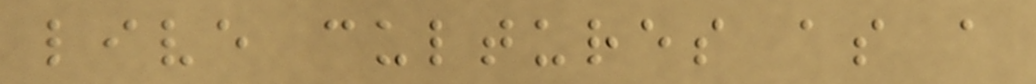live cultures as a
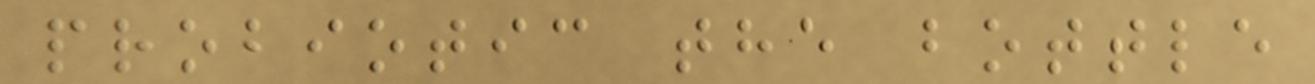probiotic the bottle
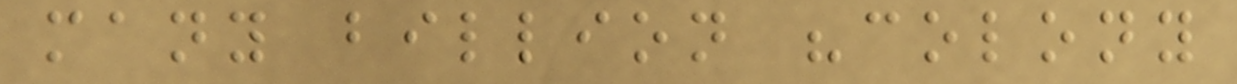many billion "colony
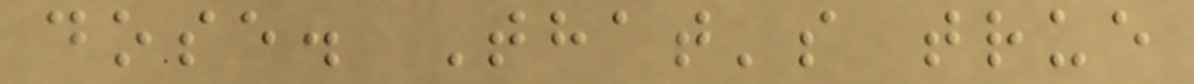dose. That's true
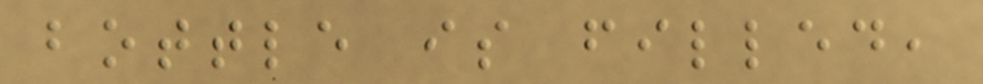bottle is filled,
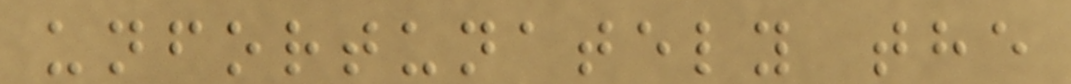unfortunately the
